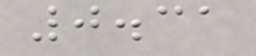0.31
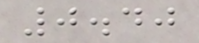0.40
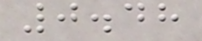0.48
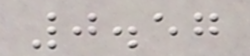0.57
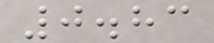0.83
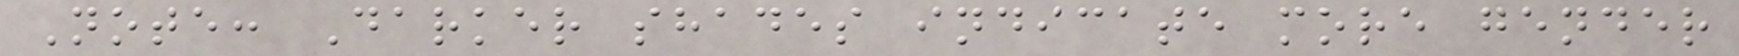Note: Darker shades indicate more gender
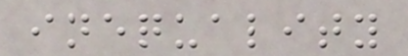inequality
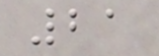21
